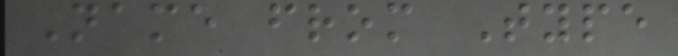Name from Type
